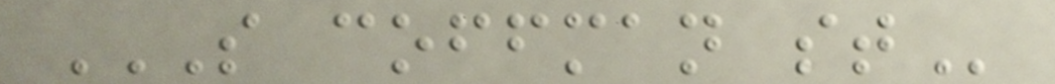S COFFMAN ST
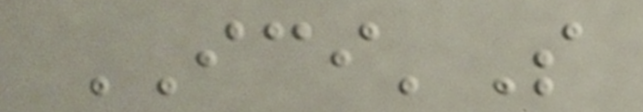ICI'S
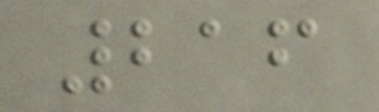216
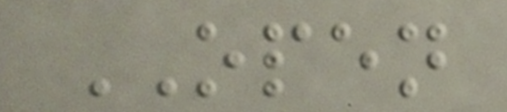OPEN
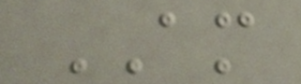AM
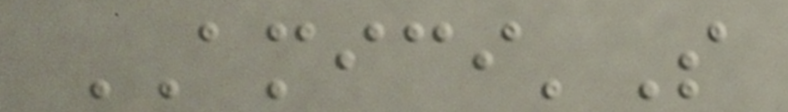AMICI'S
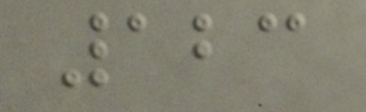123
